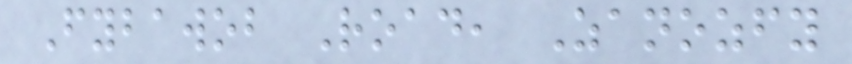Fybawob Road, Zanozfy
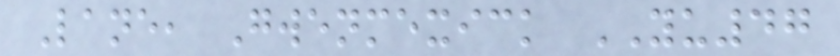Lane, Gwenmexick YU47
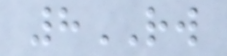8RW
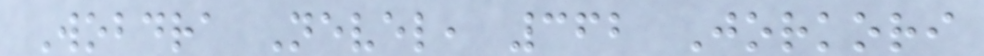Wobdra Nevel, 362 Jorkori
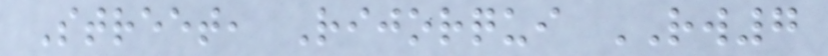Street, Rijorqui RW7
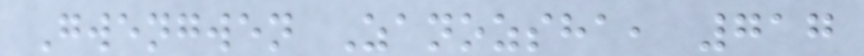Gwengwen Zanozsha, 717
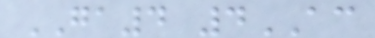GA4 4AC
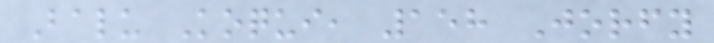Balu Koqui, 158 Jorfy
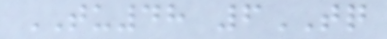TU48 6TQ
